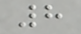8
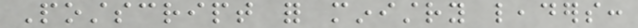Postscript for ministry leaders:
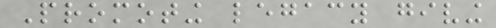Promoting legacy giving
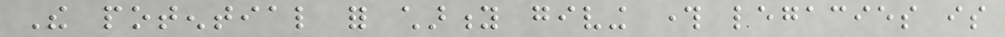The potential for charity giving through legacies is
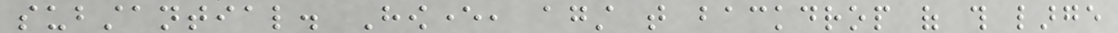substantial. However, against that backdrop of this large
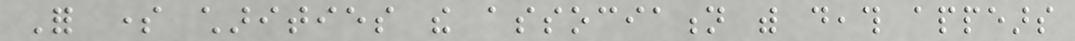For some charities the association with death appears
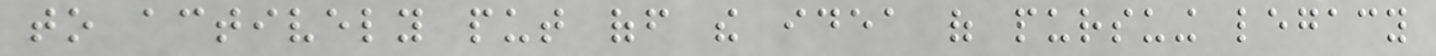to actively put off the idea of pursuing legacy
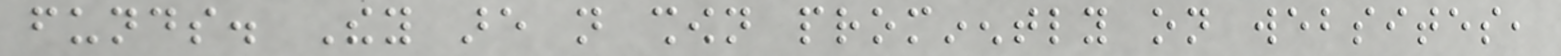funds. They are not shown prominently on websites,
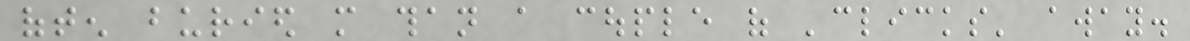often buried more than a couple of 'clicks' away.
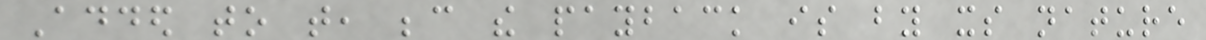Added to that, because the payback is by its nature
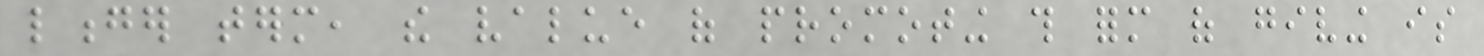longer term, the value of promoting this form of giving is
